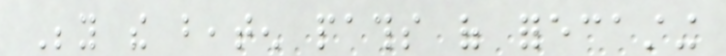Beyond the beaten paths of forecasting
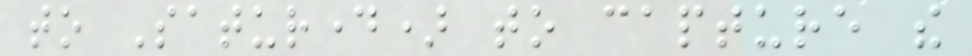to Saturday) to capture the
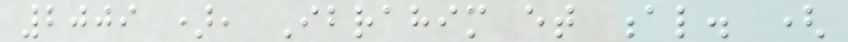2009 ), Ibrahim et al. (
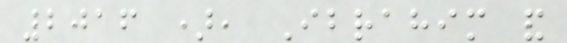2016 ), Ibrahim and
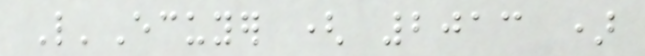L'Ecuyer ( 2013 )
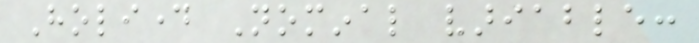Holiday Nominal variable:
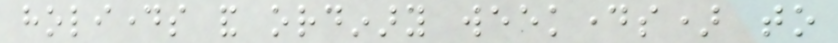holidays and ordinary weekdays) to
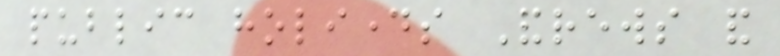public holidays Andrews and
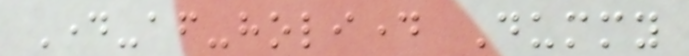Day-after-holiday Dummy
